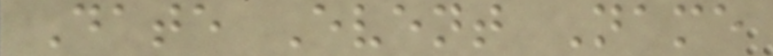Date Event Name
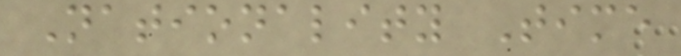Nationality Time
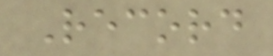Record
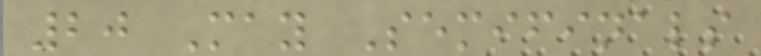20 May Semifinals
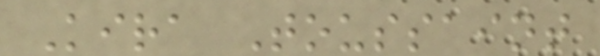Kira Toussaint
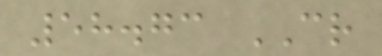58.73 CR
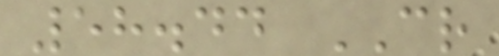58.44 CR
